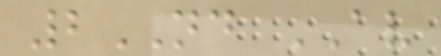2ND AV
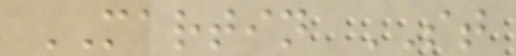MARTIN ST
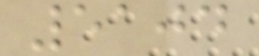5104
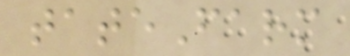tateFarm
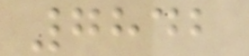7842
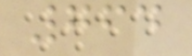764
